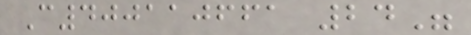C400110661 24"
